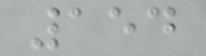154
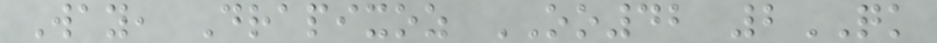Way, Drapixoz OO42 2QK
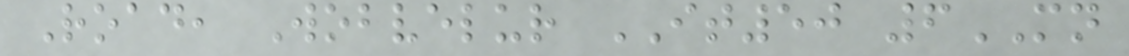Road, Wobvelur IT50 6MN
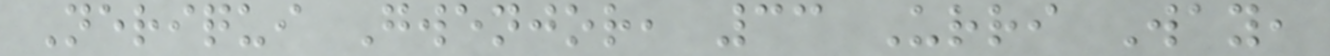Neriqui Gwenjor, 33 Urri Way,
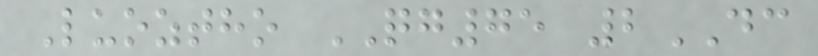Luoztho QG75 2DC
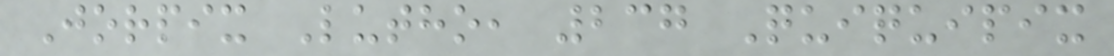Jorpix Lutho, 237 Quiquipix
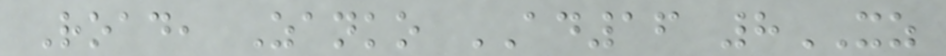Road, Zanko AD16 8XZ
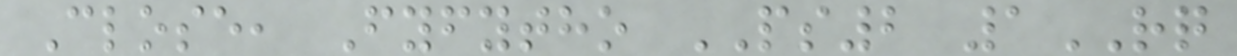Close, Fyfytho PS2 1RQ
